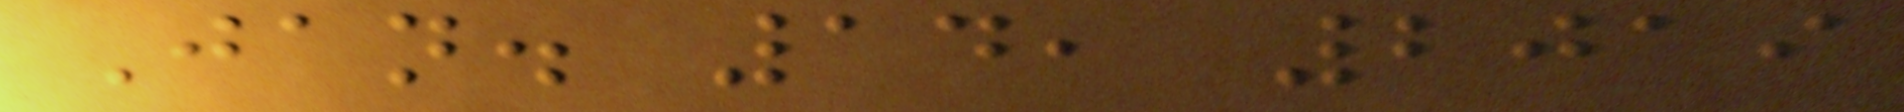Jan. 14, 2019
